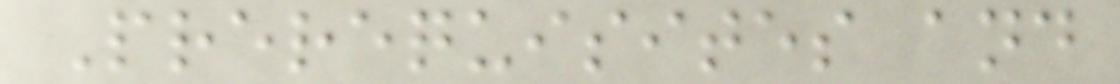Prerequisites and
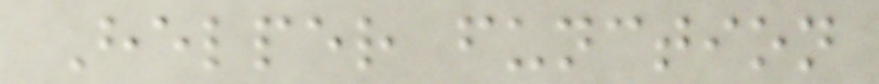Helper function
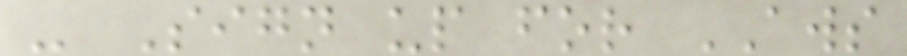- Sign up for AWS
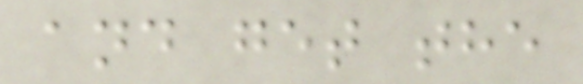and get the
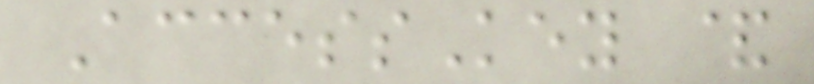AccessKey &
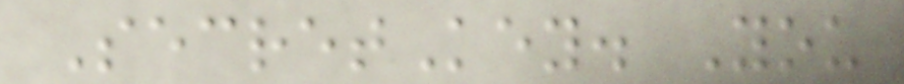SecretKey. You
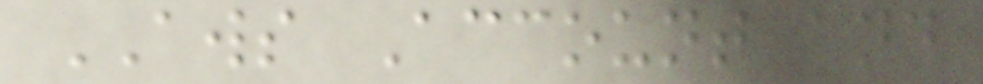AWS Account and
